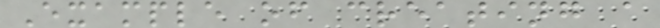Example of creating a
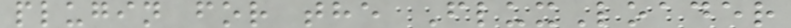plugin for the FluxLoader
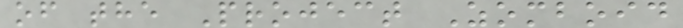of the Project Zomboid
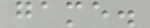game.
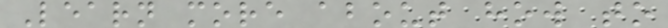Learn more about how to
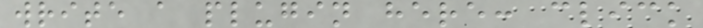write a plugin here: click
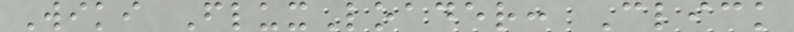Wiki FluxLoader: Click
